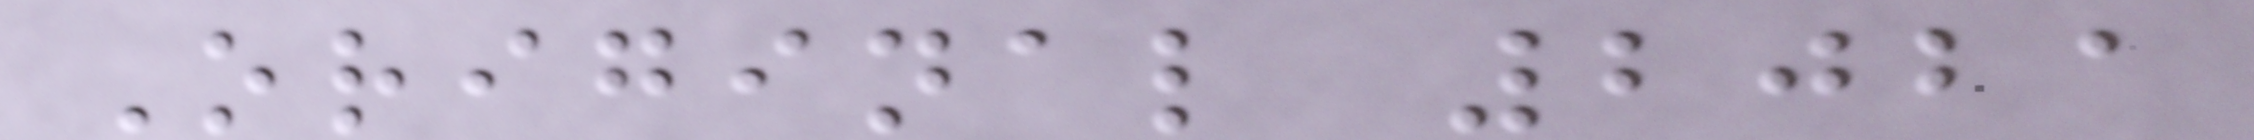Original 2021
